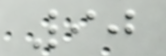90
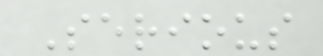Serious
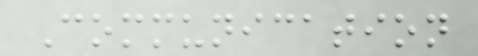Communication
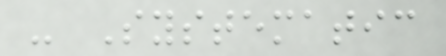- Systematic
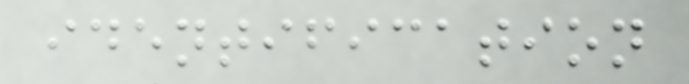identification
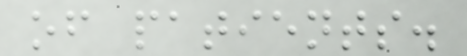of patients.
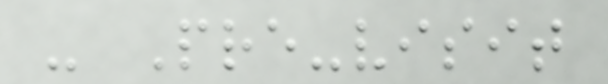- Pre-visit
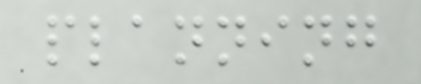planning
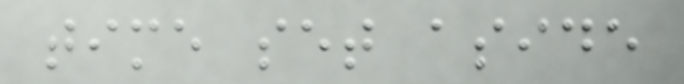time set aside
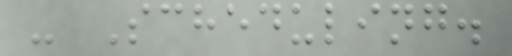- Scheduling.
